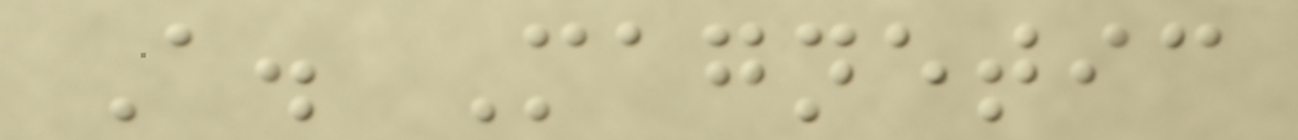A. Magnetic
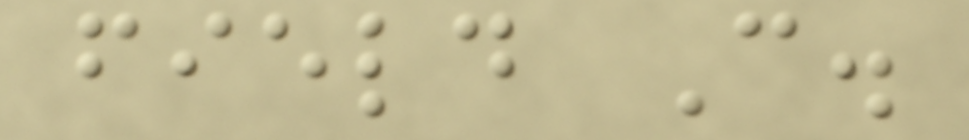field C.
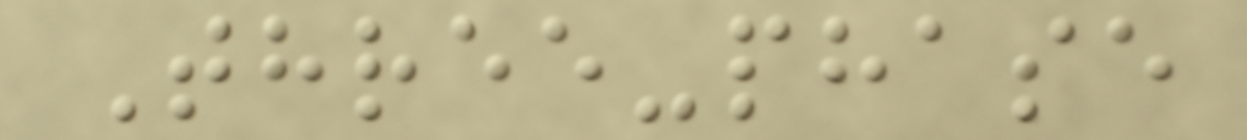Three-phase
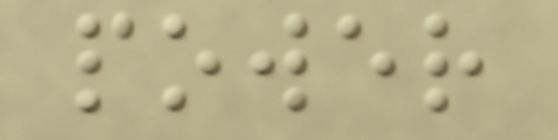power
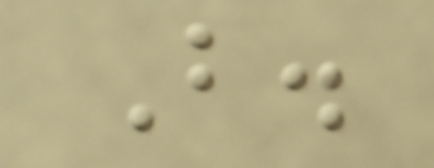B.
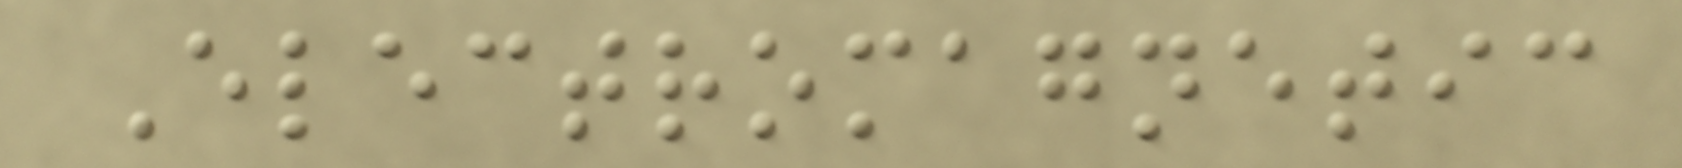Electromagnetic
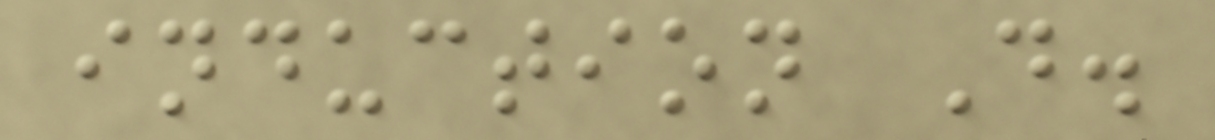induction D.
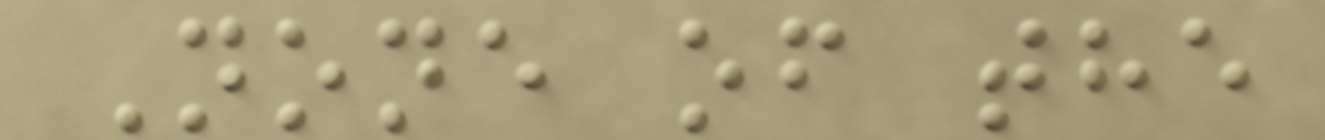None of the
